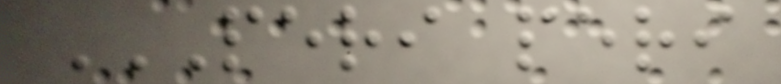PERI PERI
